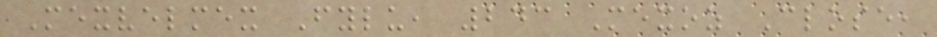Mexvelmex Fylu, 243 Mexoz Close,
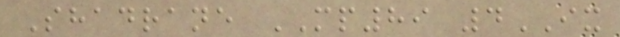Shadrane MP89 4IX
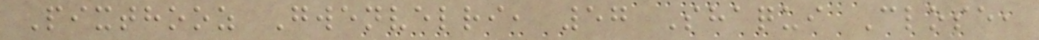Pixthooz Gwenvelri, 57 Shaqui Close,
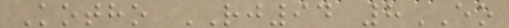Kotho RJ94 8EO
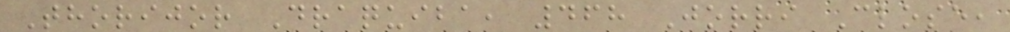Thorijor Draquiba, 468 Jorri Close,
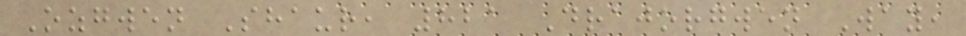Ozgwen Shaur, 821 Drajorgwen Way,
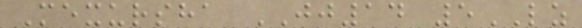Mexursha JJ14 5LZ
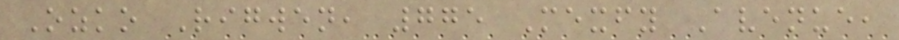Ozko Rigwen, 775 Mexfy Avenue,
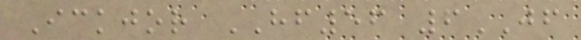Ickjor HF56 6JF
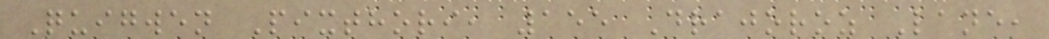Quigwen Pixthori, 155 Drajoroz Lane,
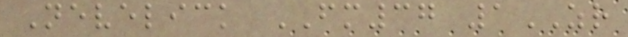Nevelick FM37 1ZR
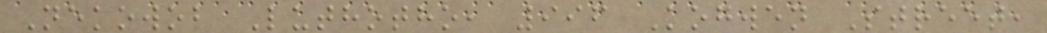Nekowob Luthotho, 996 Kogwen Street,
